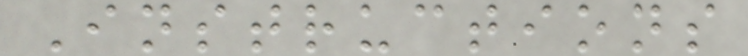Instructions
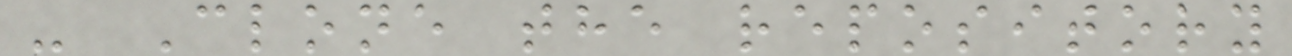- Clone the repository
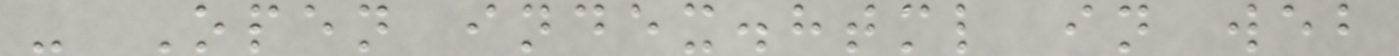- Open index.html in web
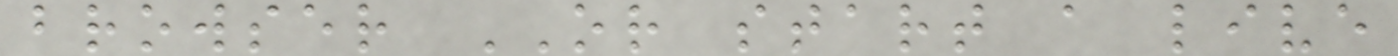browser OR start a live
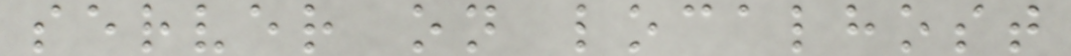server on localhost
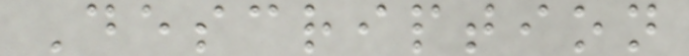Description
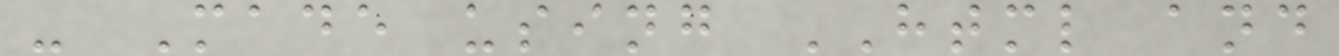- Made using HTML and
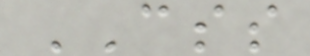CSS
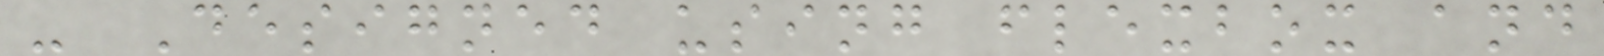- Designed using flexbox and
